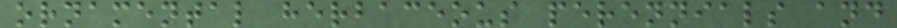ornamental herbaceous perennials and
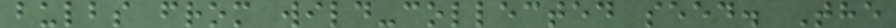bulbs from wild-collected seed. The
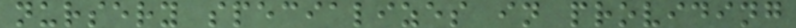nursery specializes in providing
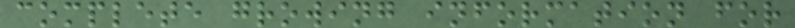complete growing information for
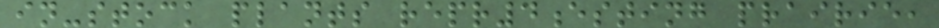in-stock plants repr4esting prairie,
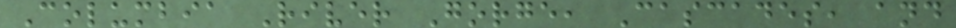Columbia River Gorge, Cascades, and
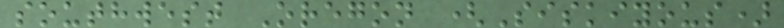southwest Oregon (Siskiyous)
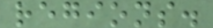regions.
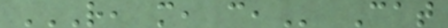R, M, C, Cat
